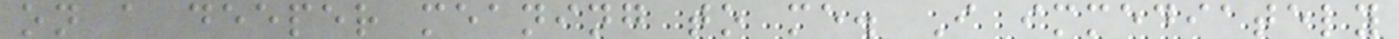on a deeper meaning to me. I immediately
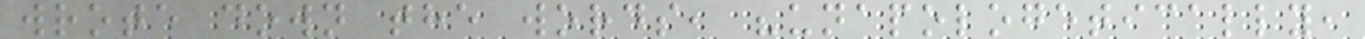wrote down the words, "unapologetically,
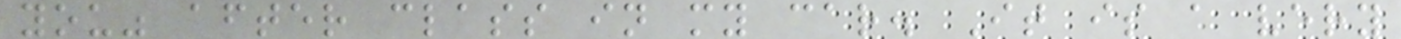you" after class in my car. It is a very
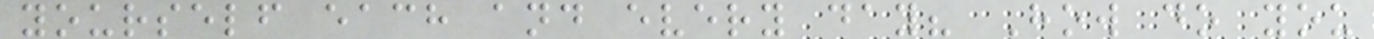yourself each and every day? How do you
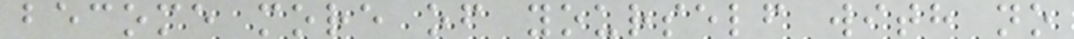become more of yourself with no
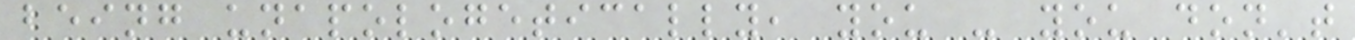being unapologetically, you - you don't
